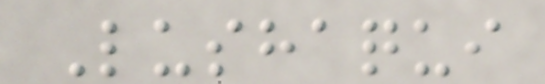Lushaqui
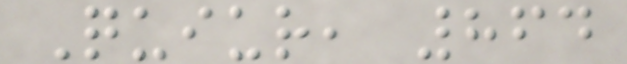Quiur, 864
